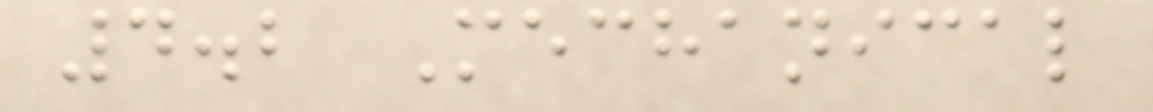4.2 Mechanical
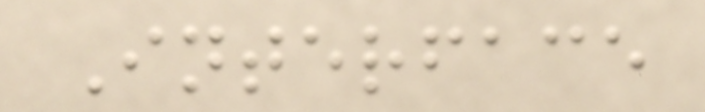Interface
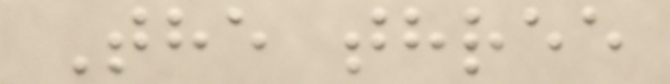The three
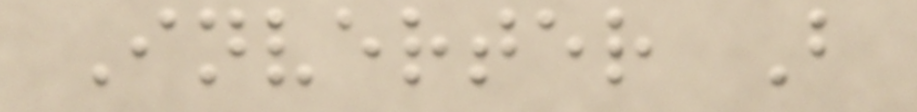Inverter B
